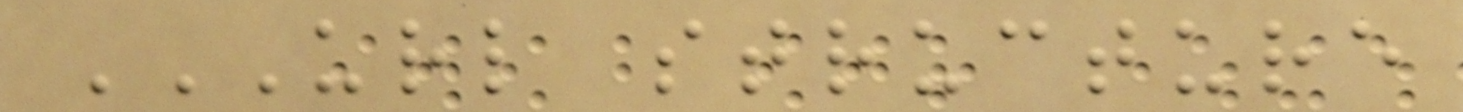URL STRUCTURE
